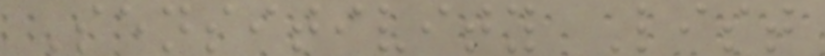Sensitivity List
